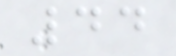44
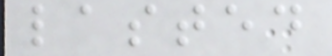lasted
